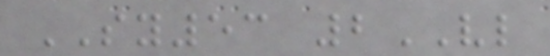SY53 2VL
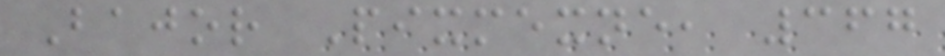Bajor Pixmexne, 367
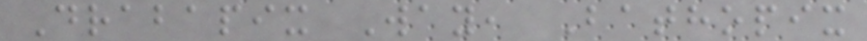Drabapix Way, Bathopix
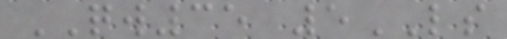QW35 5LS
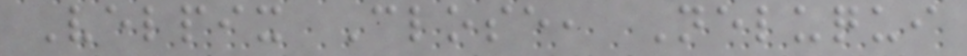Velpix Close, Neluqui
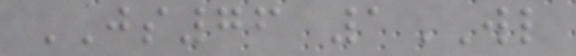JS76 1WL
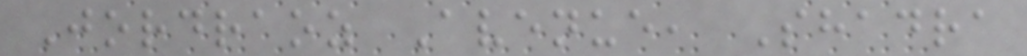Jordraoz Avenue, Shadra
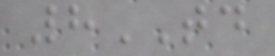8TD
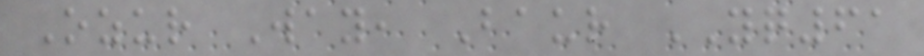Ozur Way, Baur YQ61
